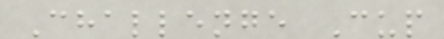Challenge Cup
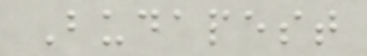Budapest
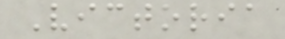Victoria
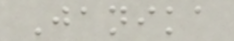Janika
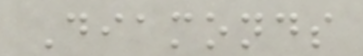Diamonds
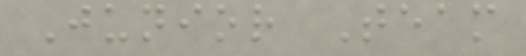Junior Team
